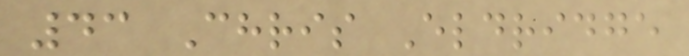43 Chris Eldridge
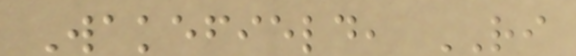Wakefield, RI
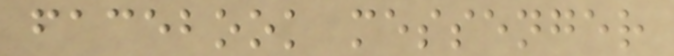facebook messenger
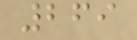269
